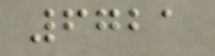6721
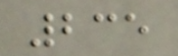235
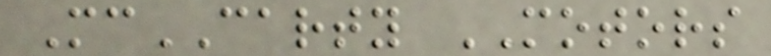McCARTY MOTORS
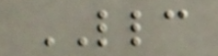LLC
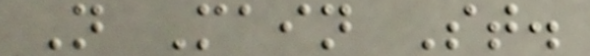N Main St.
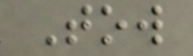Tow
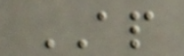AP
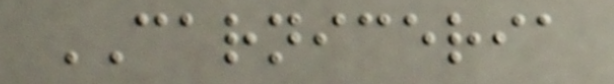CARNICERIA
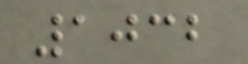1032
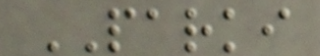PARKI
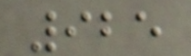925
